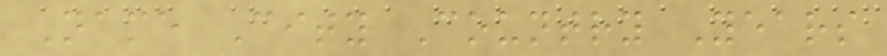Name City Country Years
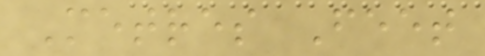Metres Feet
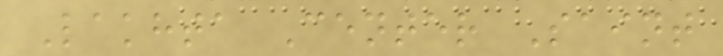Lakhta Center Saint
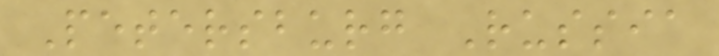Petersburg Russia
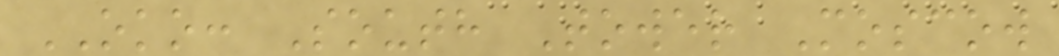OKO: South Tower Moscow
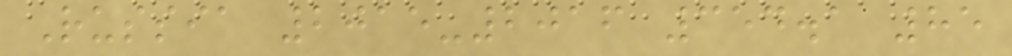Russia 2015-2016 354.1 85
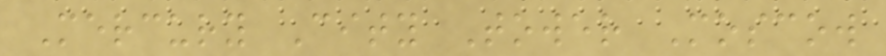Mercury City Tower Moscow
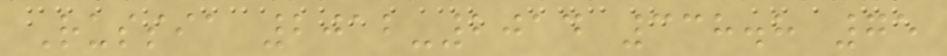Russia 2012-2014 338.8 75
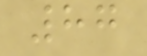87
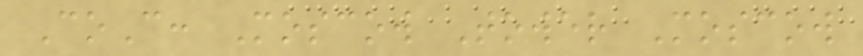CoC: Moscow Tower Moscow
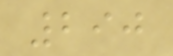290
